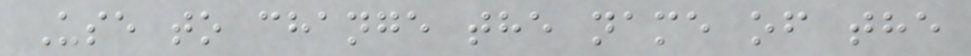Use to change the name of the
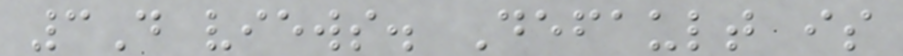3D views. Default is
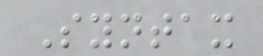Syntax
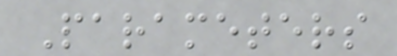Parameters
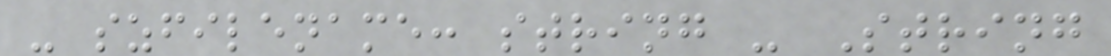- szfilename: string - String
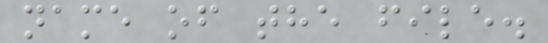name of the file.
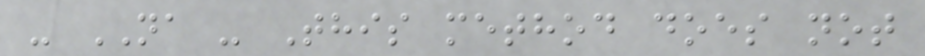- NA - This method does not
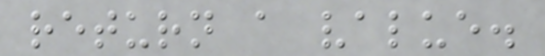return a value.
